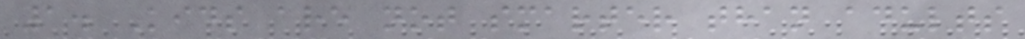1. Kids are not smarter than adults
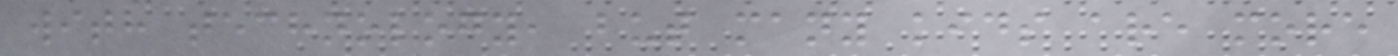with technology, but many kids are more
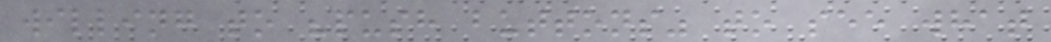willing to "push buttons" to see what
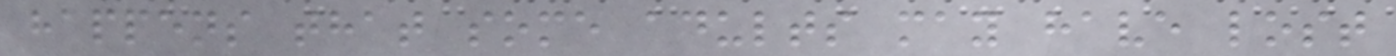happens that some adults may have lost
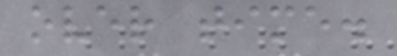over time.
